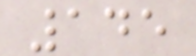145
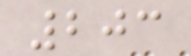203
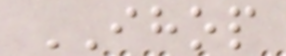IHOP
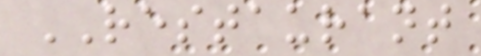RESTAURANT
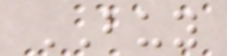BUY
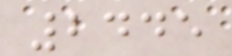2445
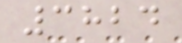3824
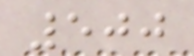500
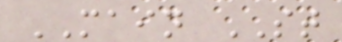MAIN ST
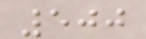500
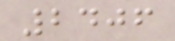2406
